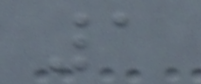1
